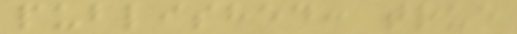published: true
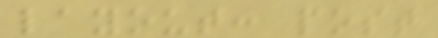layout: post
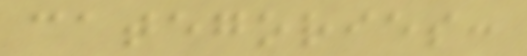categories:
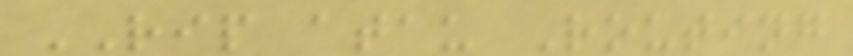RIP atau Routing
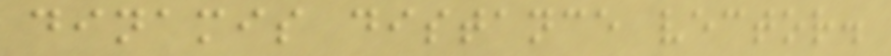dinamis distance vector.
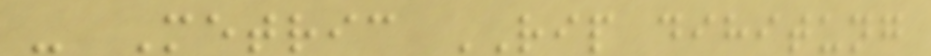- Metric RIP dihitung
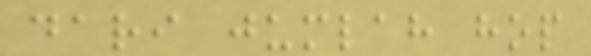dari jumlah hop
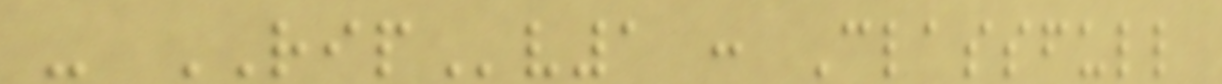- RIPv1 : Classfull
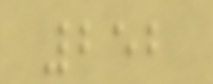252
